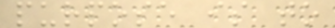purpose is to
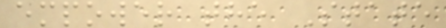empower the State
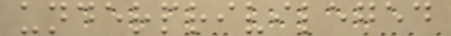underprivileged
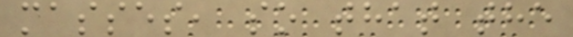masses, so that the
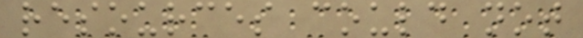resources could not
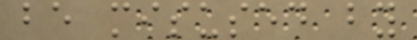be misused by
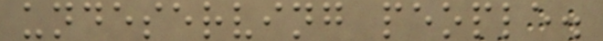undeserving people.
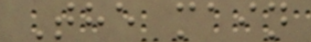The main
